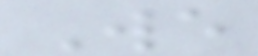We
